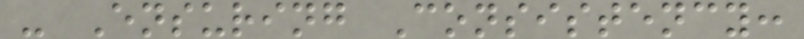- Ensuring Consistency:
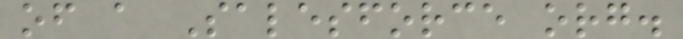of a Salesforce org.
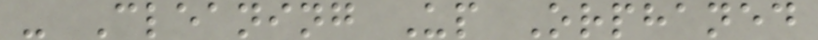- Cleaning Up Orphaned
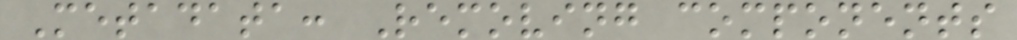Metadata: Removing components
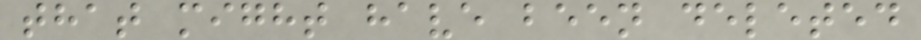that might have been deleted
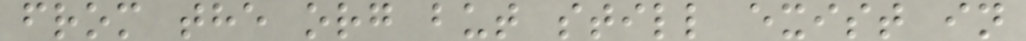from the org but still exist in
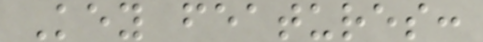Key features:
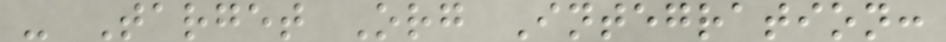- Target Org Integration:
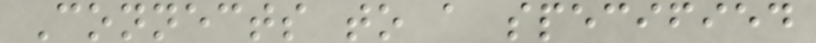Connects to a specified
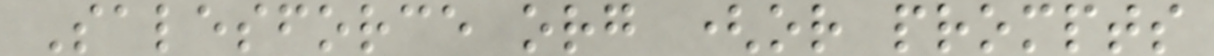Salesforce org (or prompts
